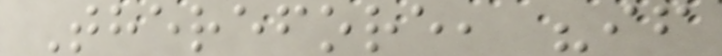Therefore, "if
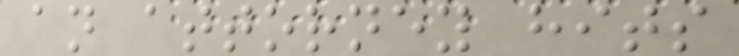an attorney hits
